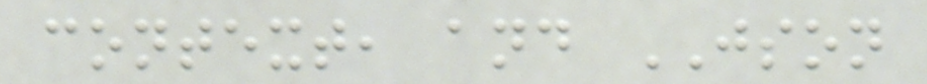context, and JSON
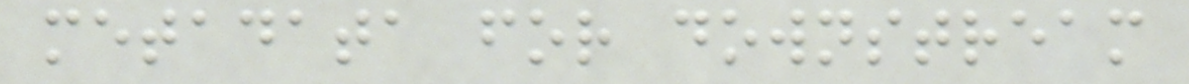metadata for downstream
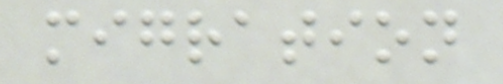migration
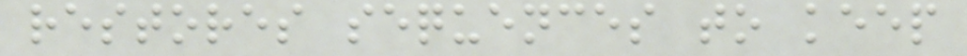restores sequences to keep
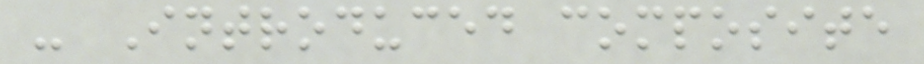- Introduced composite
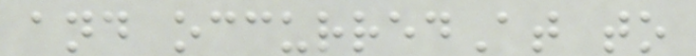and occurredAt to
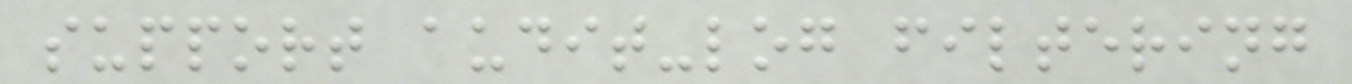support audit-log filtering
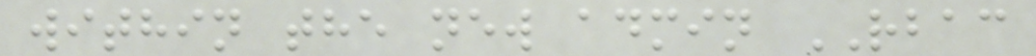within the new admin RBAC
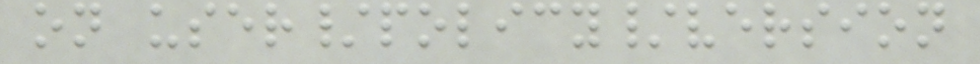on user/policy/version
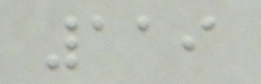119
